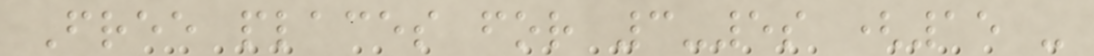Free places for 3-5s (15 -
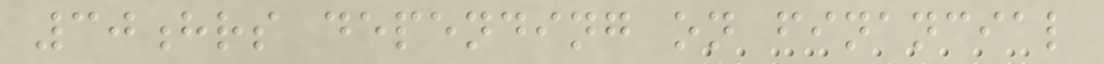30hrs depending on financial
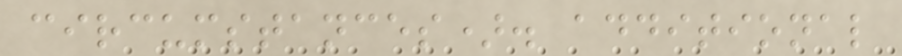circumstances). additional
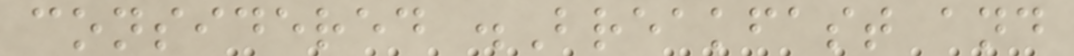considered .Breakfast and
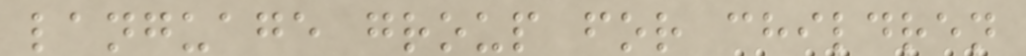language group for children
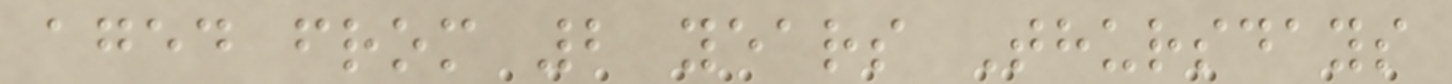aged from 2 years Thursdays
